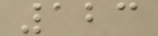123
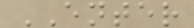ENTER
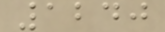1240
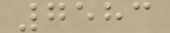7583
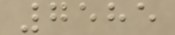7585
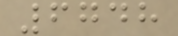6748
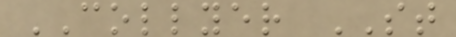COLLYER ST
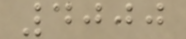4000
